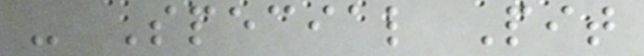- Special Pit
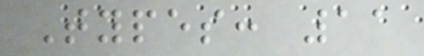Types: 11
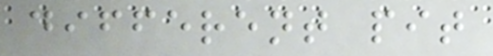different pit
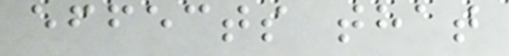effects that
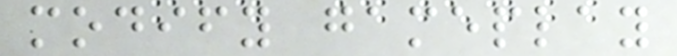modify gameplay
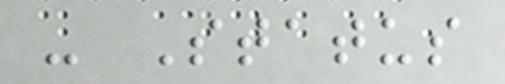- Status
